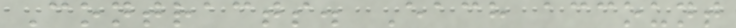Contracts. Each account
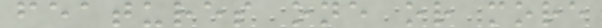features one or more
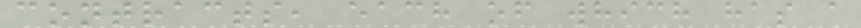contracts, each of which has a
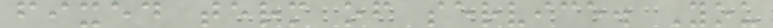fixed term of service. You
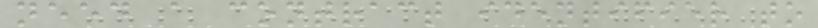need a contract identifier to
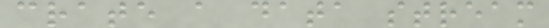crate a data stream
